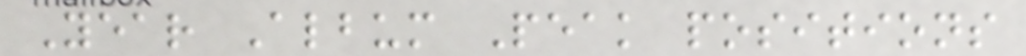Year Album Peak positions
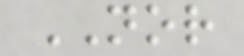NOR
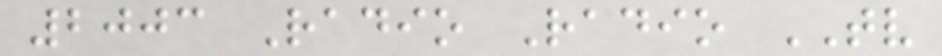2003 Radio Radio TV
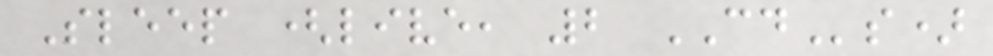Sleep (live, 2 CDs)
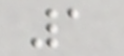1
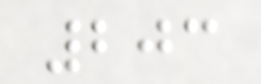203
